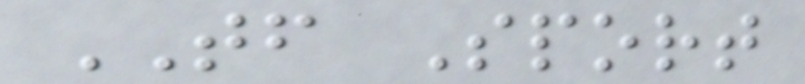TF Sport
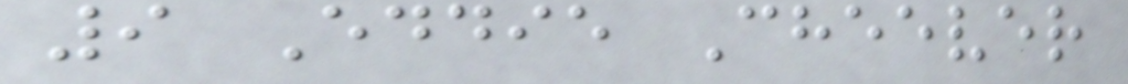9 Eddie Cheever
